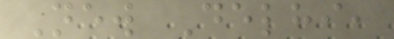New Delhi,
